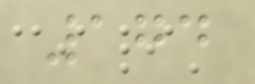174
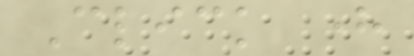Click here
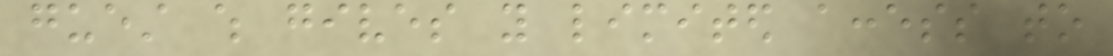guest which gives you limited access to
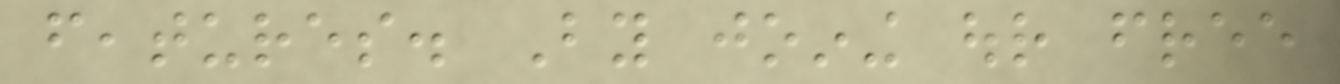features. By joining our free
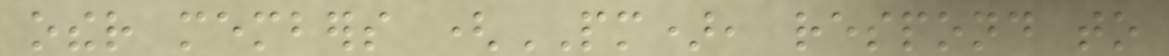other members (PM), respond to
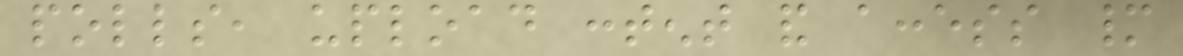polls, upload content and access many
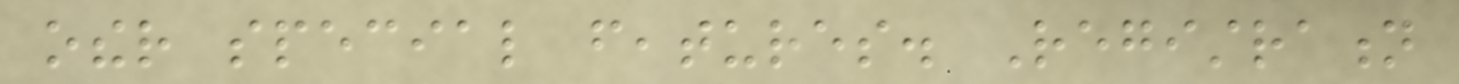other special features. Registration
